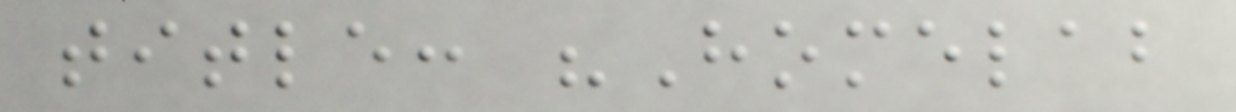title: "Homelab
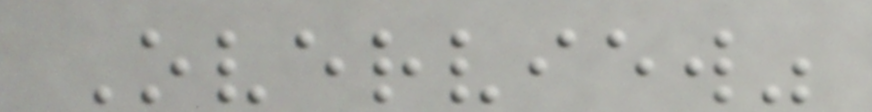Overview"
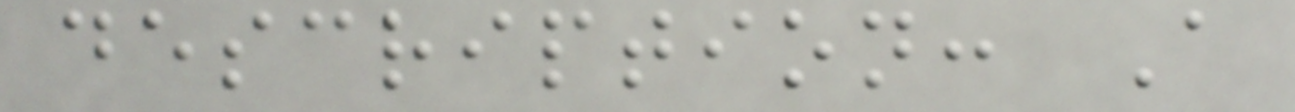description: A
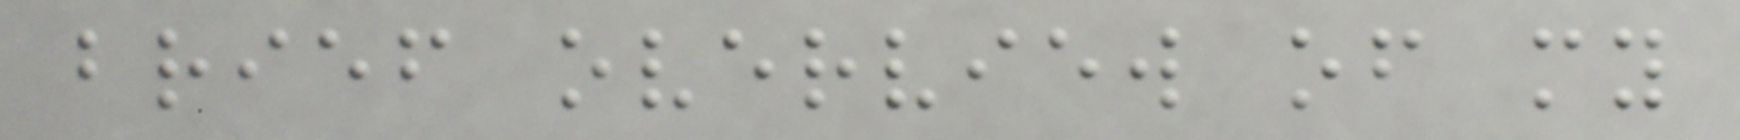brief overview of my
